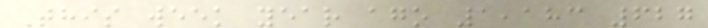This week year ago 1,183 627
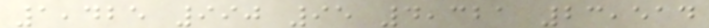1,425 990 95 4,321 23,514
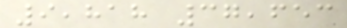9,818 37,653
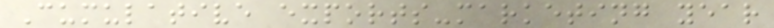Cumulative exports-marketing year
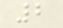2
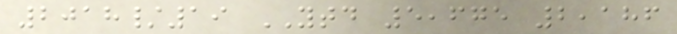2018/19 YTD 5,675 2,186
